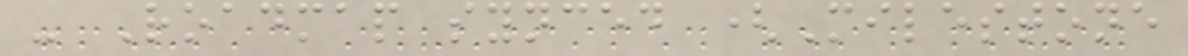- Roadmap synced (Milestone
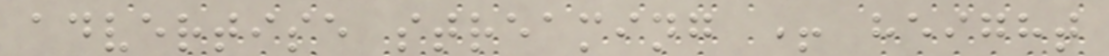advertise streaming + height
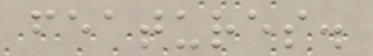features.
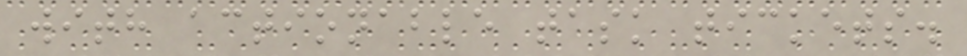with actionable task tickets.
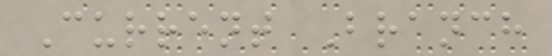Current Branch
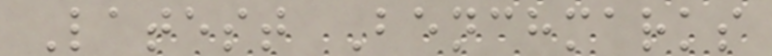Latest Benchmarks
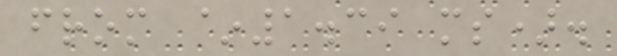from ~1.39 ms).
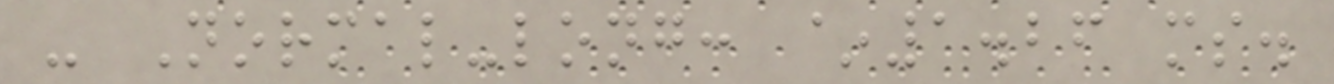- Normal-long: ~1.26 ms.
